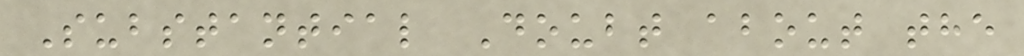Substantial Doubt about the
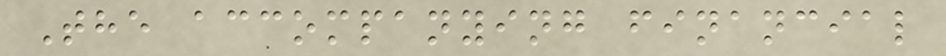The accompanying financial
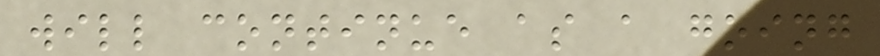will continue as a going
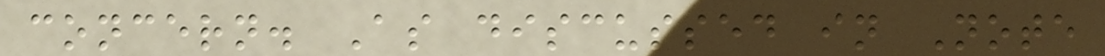concern. As discussed in Note
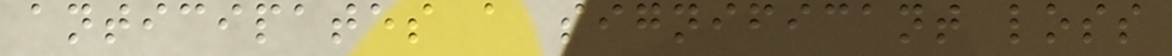anticipates a significant loss
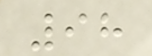98
